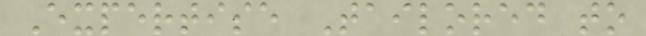Expertise Tailored to
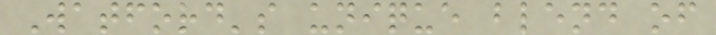Watford's unique blend of
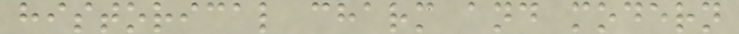historical charm and modern
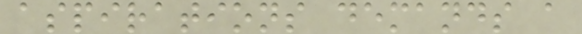aspirations demands a
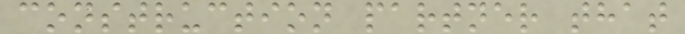construction partner that
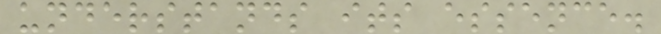understands its essence.
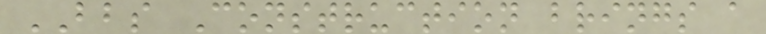BBS Construction brings a
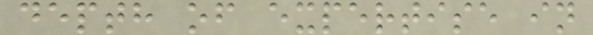depth of expertise in
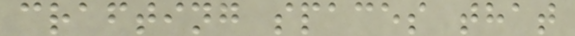crafting spaces that
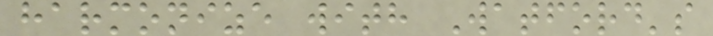harmonize with Watford's
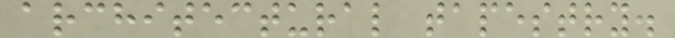architectural tapestry.
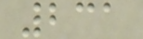231
